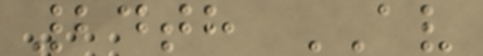24th AV
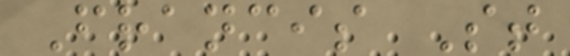Francis St
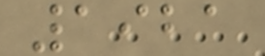1921
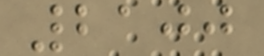2100
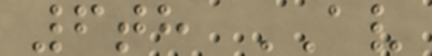6th AV
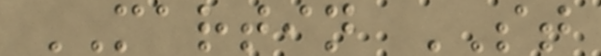MARTIN ST
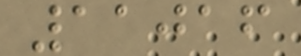11016
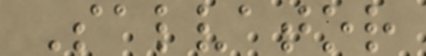Salvator
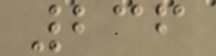236
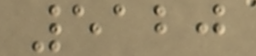5120
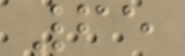65
